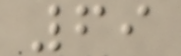69
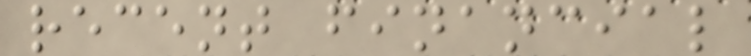recent financial
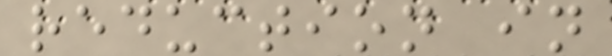reduction in
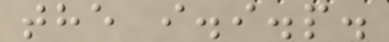the i.i.p.
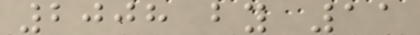2008 by 11
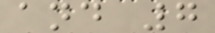and 7
